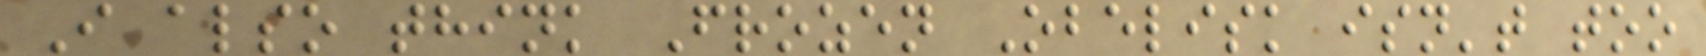I also think Frozen Obelisk isn't too
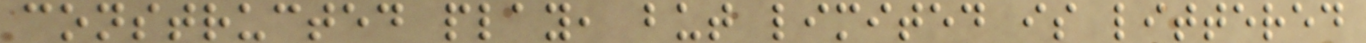constructed play, but limited is littered
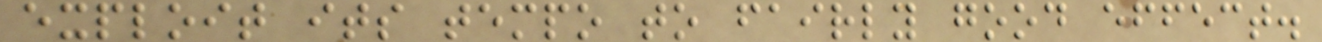exploit its tempo to fairly good effect.
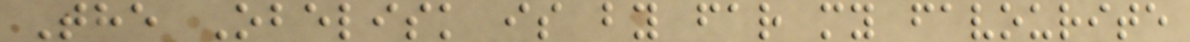The Obelisk is by far my favourite
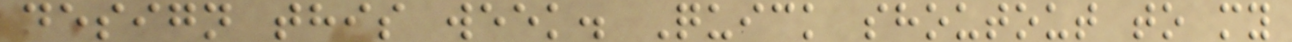design this week. Quick shoutout to my
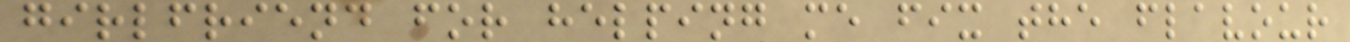girlfriend for helping me fix the flavour
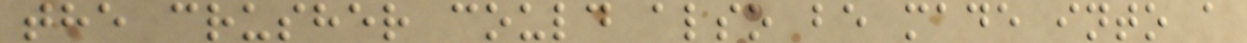the crusher could also be made into a
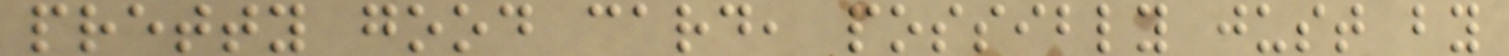pretty good card, possibly just by
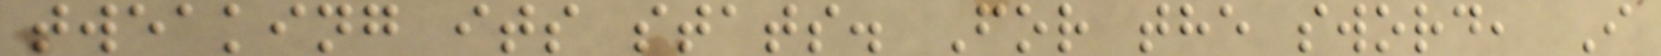tweaking its stats. For the sword, I
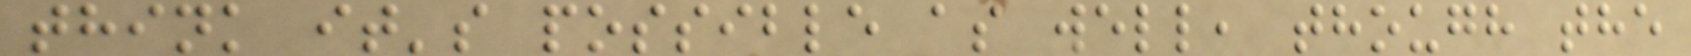think it's possible as well, though the
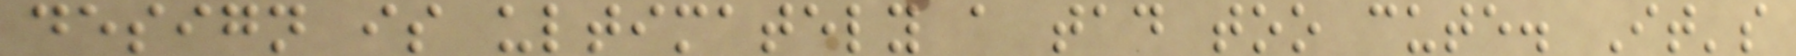design is ultimately a tad too cute. It's
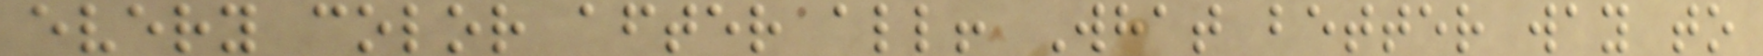every color after all! What better way to
